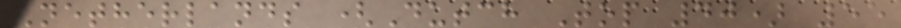Netherlands (Dutch Top 40) 55
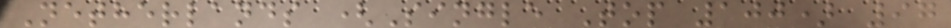Netherlands (Single Top 100) 97
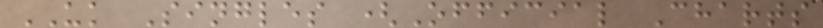UK Singles (Official Charts
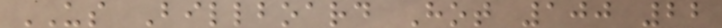US Billboard Hot 100 22
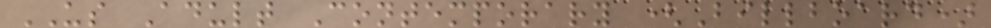US Adult Contemporary (Billboard)
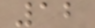12
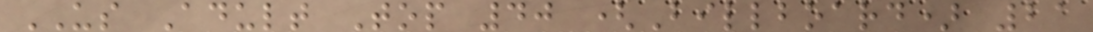US Adult Top 40 (Billboard) 21
